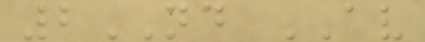2ND AV
